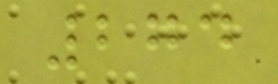274
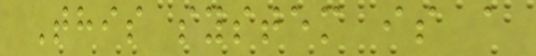This system is a
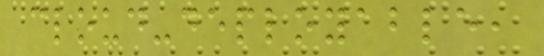cloud-deployable,
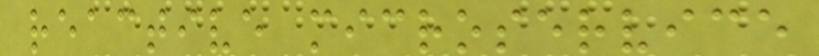reactive microservice
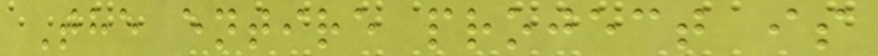The entire project is
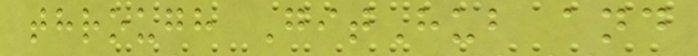through GitHub and
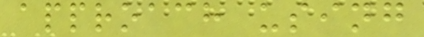approach using
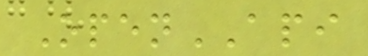OpenAPI
